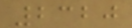2320
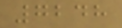7248
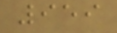959
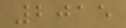2015
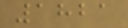1821
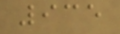935
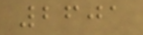2601
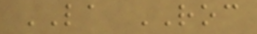LA ROC
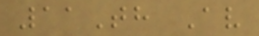11Th Av
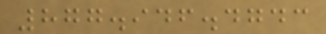877.946.4743
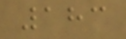183
